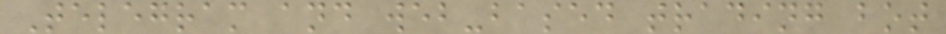Telegram and web-based trading bot
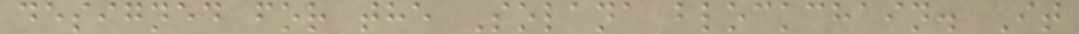designed for the Solana blockchain. It
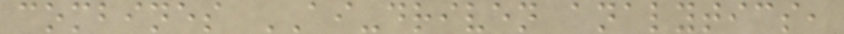combines AI-driven analytics,
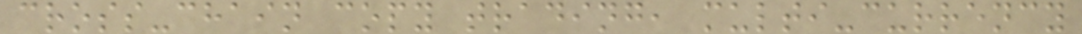cross-chain copy trading, multi-currency
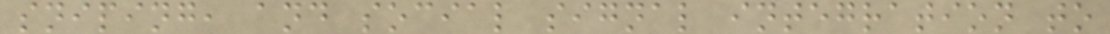sniping, and social signal integration to
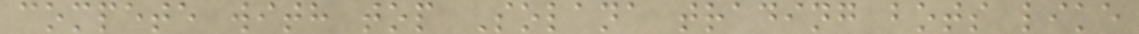compete with top Solana trading bots like
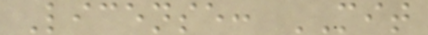License: MIT
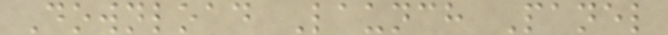Download Launch Panel
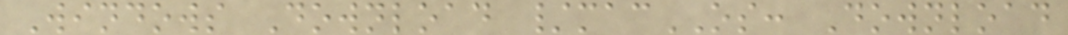Windows Download /macOS: Download
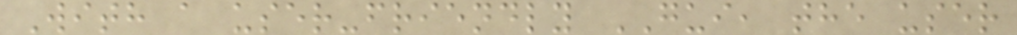With a user-friendly GUI, the user
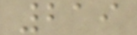219
